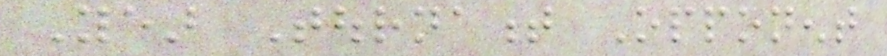Year Tournament Opponent
